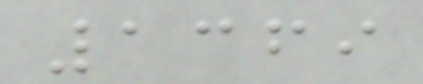1369
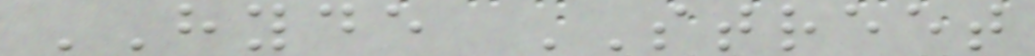HYDE STREET
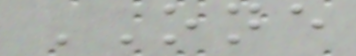ONE
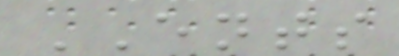ENTS
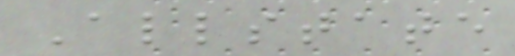Allstate
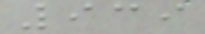939
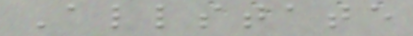Allstate
